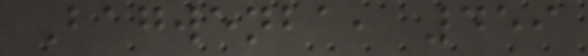Bagwenba, 459
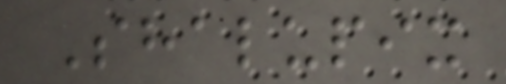Shalupix
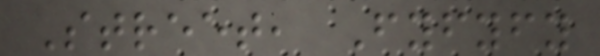Street, Fyfyfy
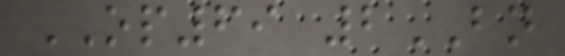OP69 2BN
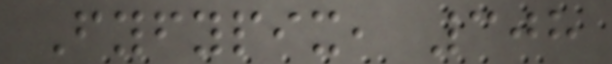Fyfypix, 308
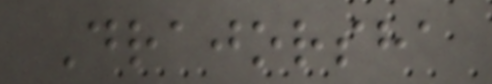Drajorsha
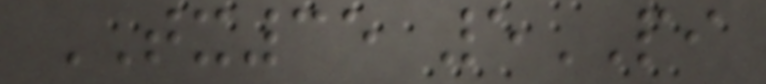TX35 5PI
